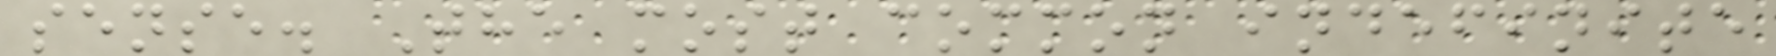sense. The most common indefinite
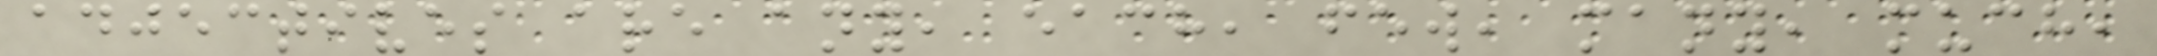adjectives are any, each, few, many, much,
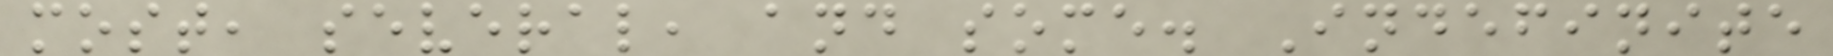most, several, and some. Indefinite
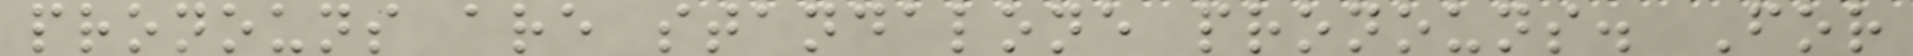pronouns are standalone pronouns. For
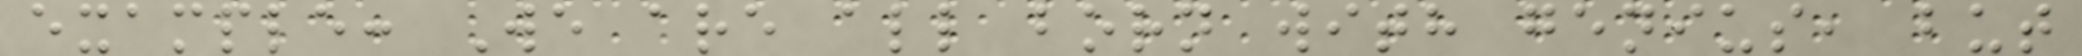example: We are all born with genius, but
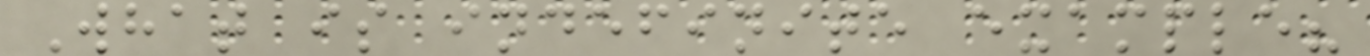What is indefinite example?
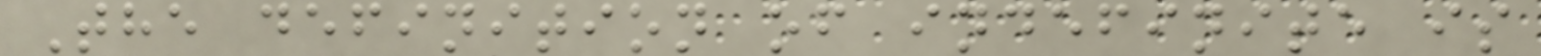The definition of indefinite is
